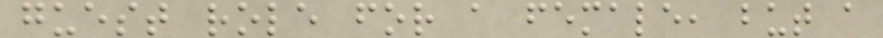guest role for a female, but a
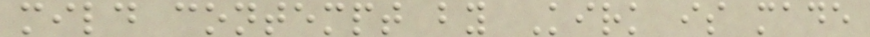mild contempt by Kirk is made
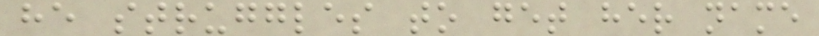he struggles to get her name
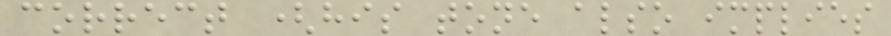correct (his tone also implies
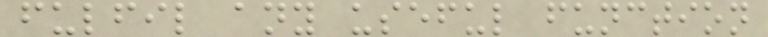fulfil any useful function
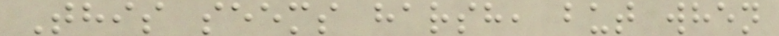This seems harsh, but when
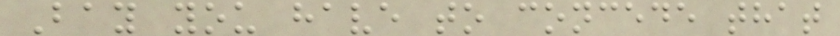Bay you have to concede that
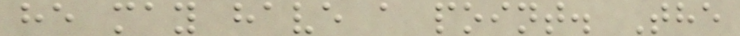he may have a point. The
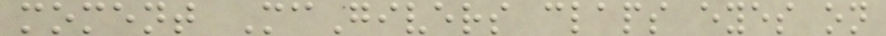moment McGivers claps eyes on
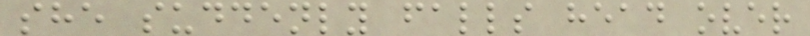she suddenly falls head over
